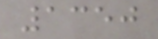1350
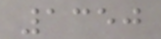1350
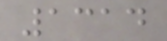1314
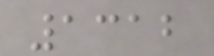1312
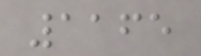1165
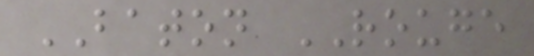BATON ROUGE
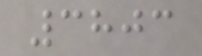3803
